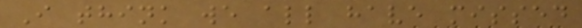I think we all have missed
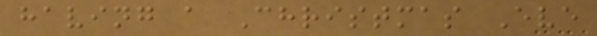having a Christmas Eve
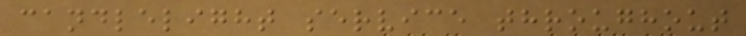candlelight service throughout
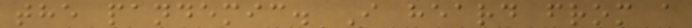the pandemic. I heard from a
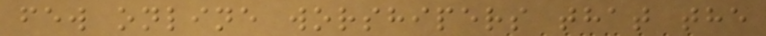few online worshipers that the
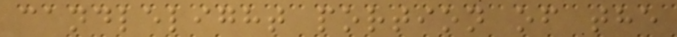candlelight portion of the
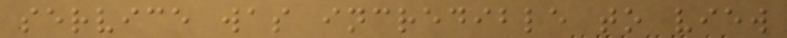service was incredible to view
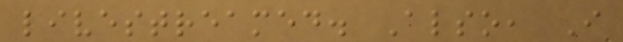livestreamed. Also, I
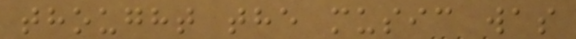thought the music was
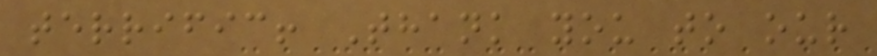terrific! Thank you to our
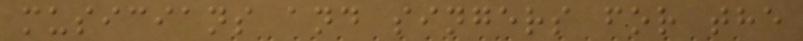musicians and singers for the
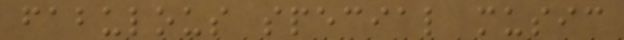fabulous special music
